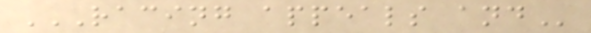RACING APPEALS AND
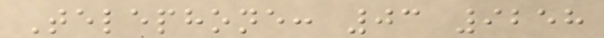Telephone: 03 9258
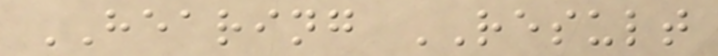HEARING RESULT
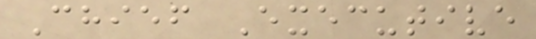Chief Executive
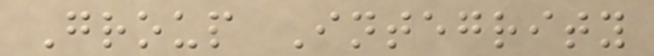Group Integrity
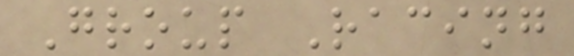Group Racing
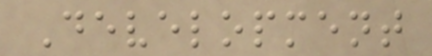Development
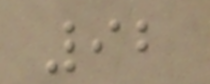92
